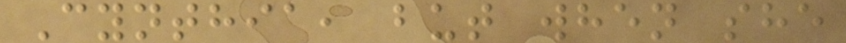Cynthia, but when she
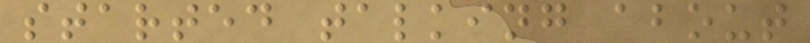started talking about
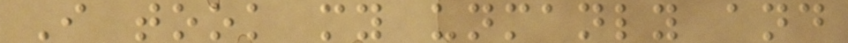I took my unmanly and
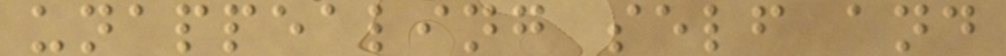unappealing self and
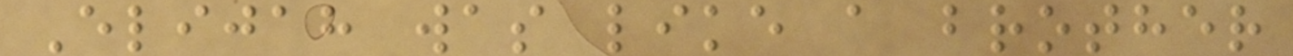Elijah was like a brother
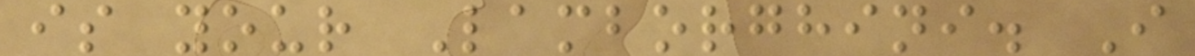is your Lamborghini. I
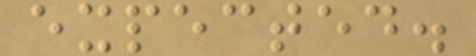expected.
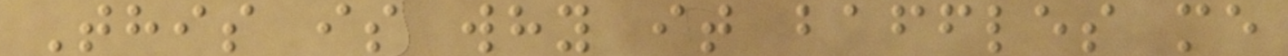This is why it baffles me
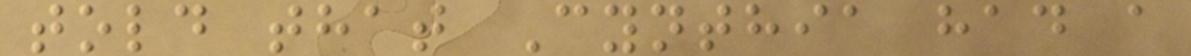told that Cynthia had a
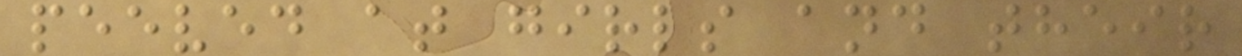peeved at girls and their
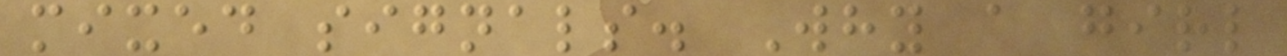mixed signals. Why a girl
